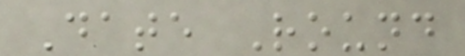Date Round
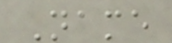Name
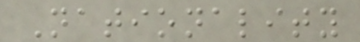Nationality
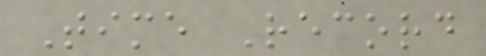Time Record
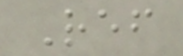Ref
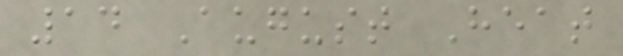14 August Heat
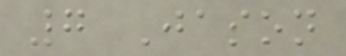7 Jason
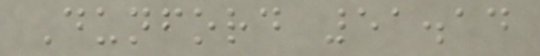Dunford 51.14
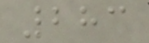283
